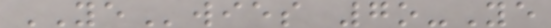YEwies 7o-Ye
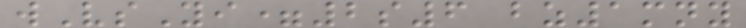wVsYi=2s6 bz1mny
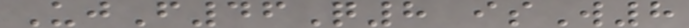UjF46Q8 isW8
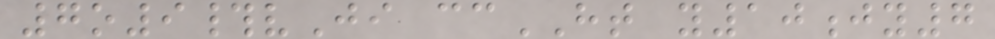7o9#vJi ccHT y10jy7
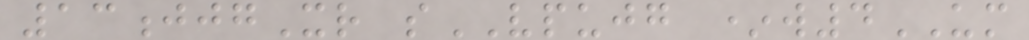13jjgXr sVPUJG *w4UM
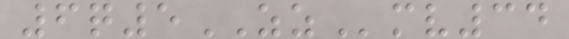6q5ZZmv34
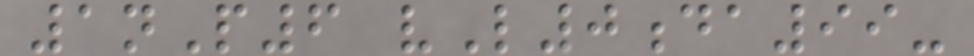1nP6 vL0da99-
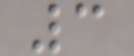3
